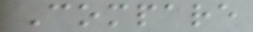Compare
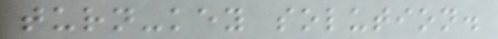turn-key solution.
